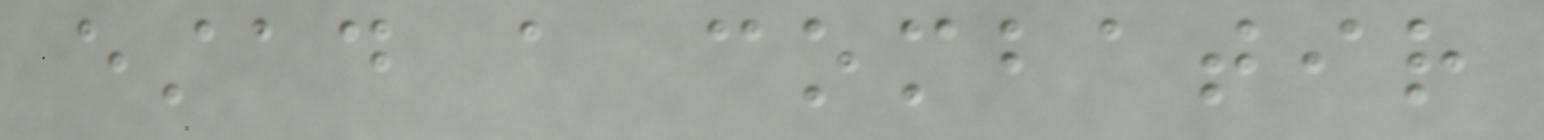estad a combatir
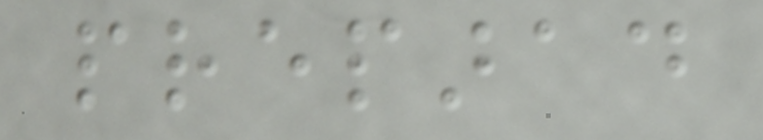preparad
